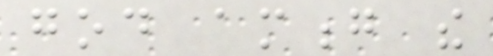god among the
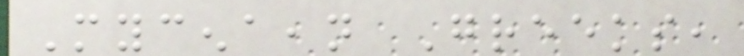Mycenaean Greeks,
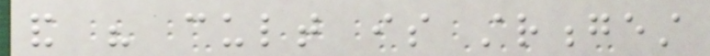and his cult is strongest
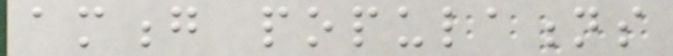among populations
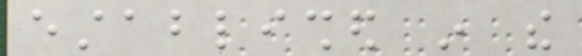established in the
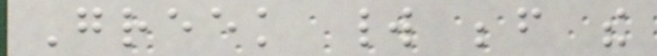Greek world before the
